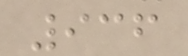936
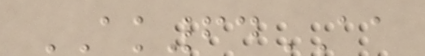AK64AA
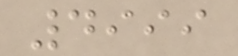4999
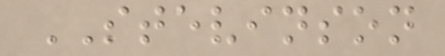STEVINSON
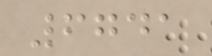6741
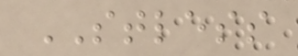STLESS
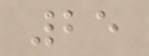25
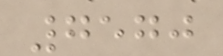7570
